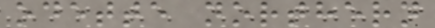odette northern
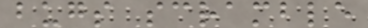bugs scramble
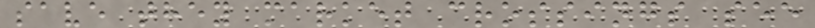save they market crossings see
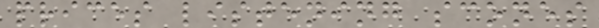prices listening scones
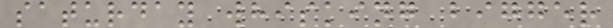saturday whisking bigger
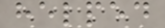helped
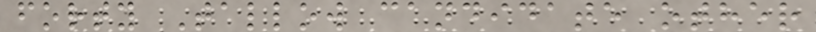forty Tallow candidate other
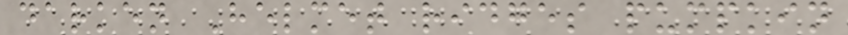darken Helmet ridges pumpkin
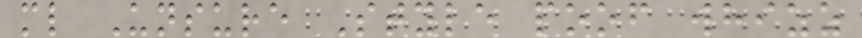ml Unsure Style poof whizz
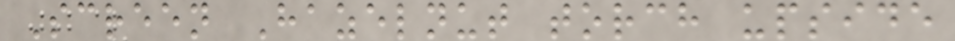Screen Hazelnut torch upside
